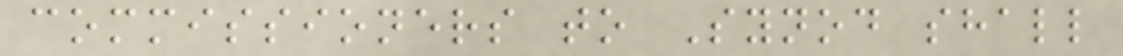commissioners to Synod shall
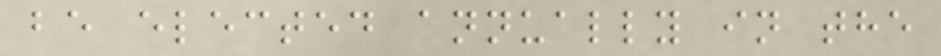be elected annually in the
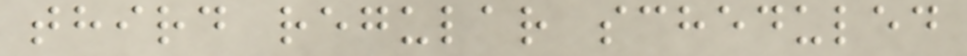third regular scheduled
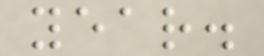year.
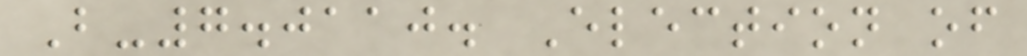B-7.0110. Election of
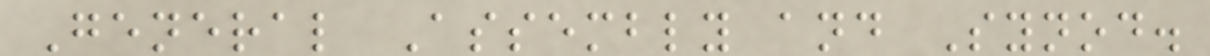General Assembly and Synod.
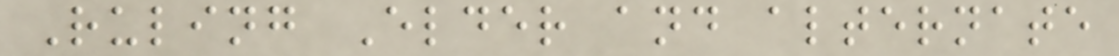Ruling Elder and alternate
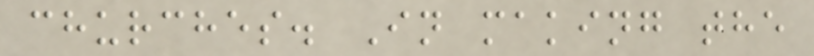churches. In making the
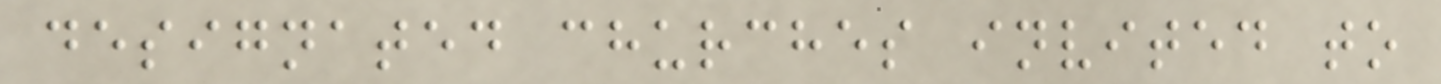designated churches invited to
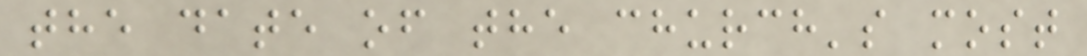the date of the church's most
